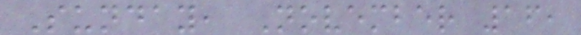Sunday, November 16,
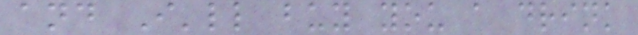and I'll buy you a drink
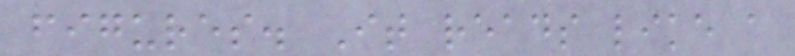figures. It reads like a
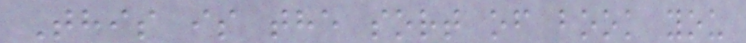This is the sort of book you
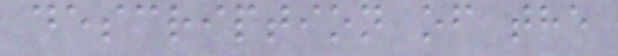description of the
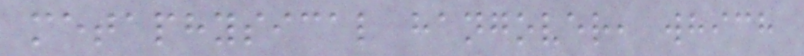metaphysical hangover, which
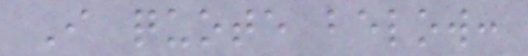I quote below:
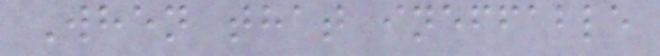When that ineffable
